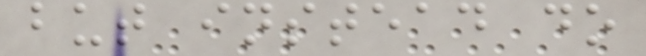but instead do
